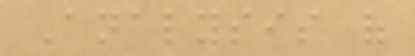Analysis of
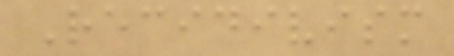Recidivism
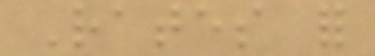Rates for
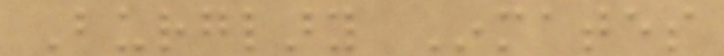Burglary Inmates
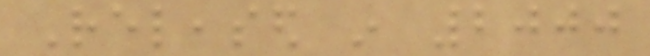Released in 2000
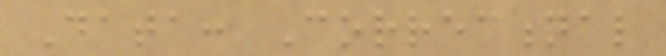Data: Correctional
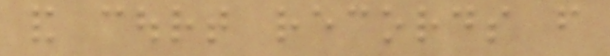and court records from
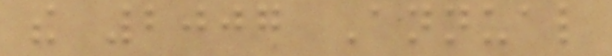the 2007 Annual
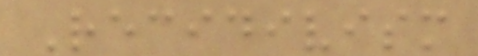Recidivism
